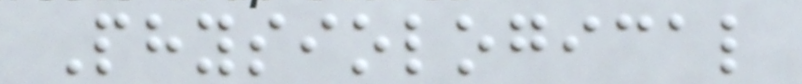Physiological
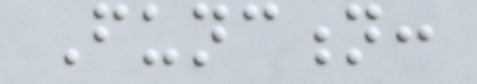Function:
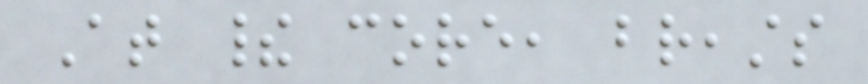At their core, breasts
